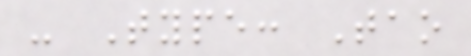- Type: Tao
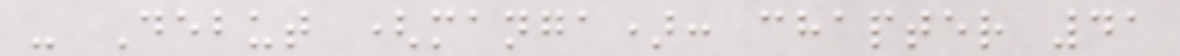- Debut (manga): chapter 41
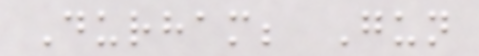Durham; Gun
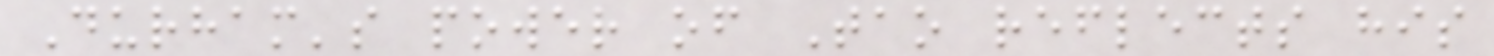Durham's power of Tao reflects his
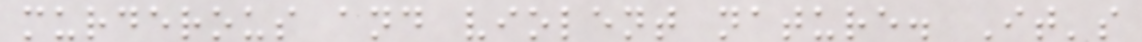murderous and violent nature. It's
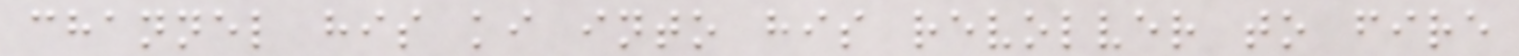channel his ki into his revolver to fire
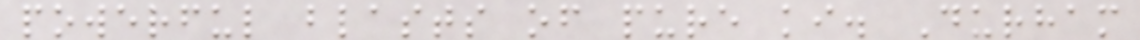powerful blasts of pure ki. Durham
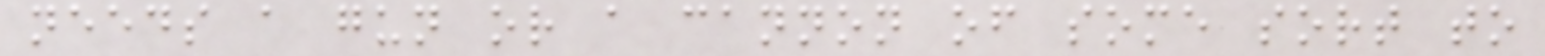needs a gun or a cannon of some sort to
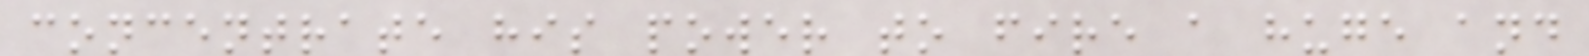concentrate his power to fire a huge and
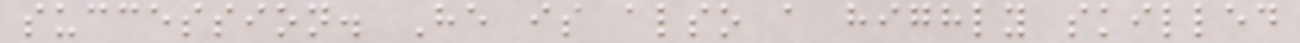succession. He is also a highly skilled
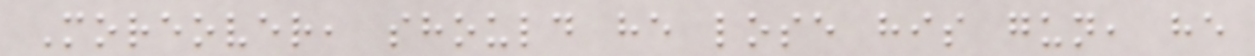Moreover, should he lose his gun, he
